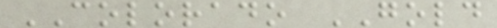COLORADO GOLD
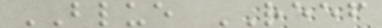BLUE REEF
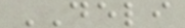DELI
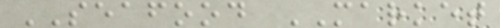SEAFOOD MARKET
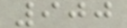900
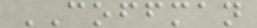COFFMAN
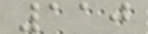110
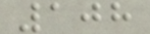108
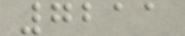7211
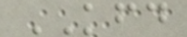KFD
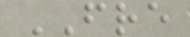FRE
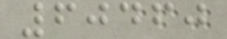60460
